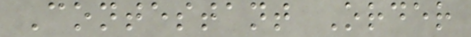Contestant Order
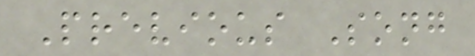Previous Song
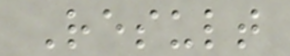Result
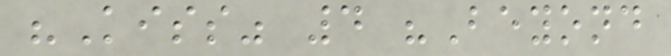"Kiss" 4 "Beyond
